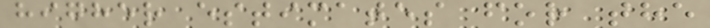higher estimates for the
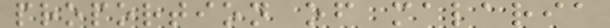proportion of malaria
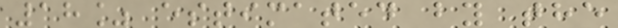18% estimated by the
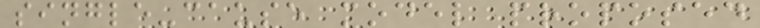single-cause model proposed
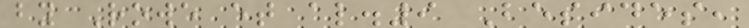by Rowe et al.9 Besides,
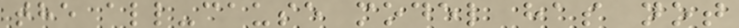the all-cause model has not
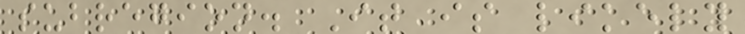subregion. It is likely
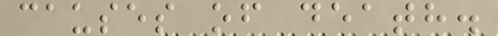causes of death.
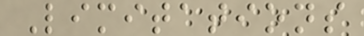Limitations
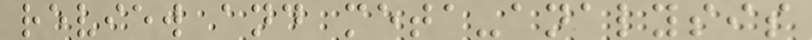review and meta-analysis
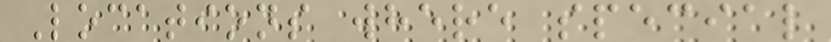Locations where special
